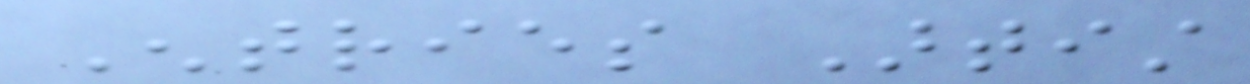Entries Artist
